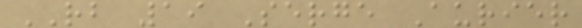RB 19 Serge Aurier
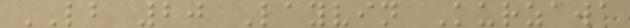LB 20 Layvin Kurzawa
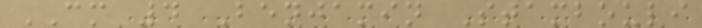CM 4 Benjamin Stambouli
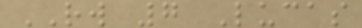RW 7 Lucas
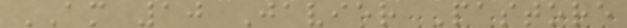AM 10 Javier Pastore
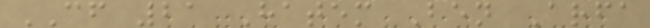CF 21 Hatem Ben Arfa
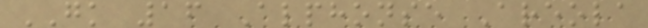GK 16 Alphonse Areola
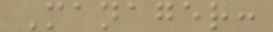Manager:
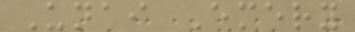Unai Emery
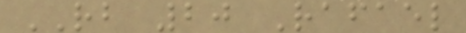RB 20 Rafael
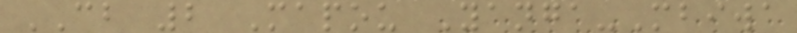CB 2 Mapou Yanga-Mbiwa
